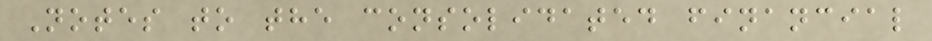Notes to the consolidated financial
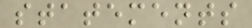statements
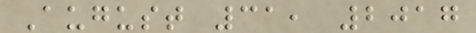August 31, 2017
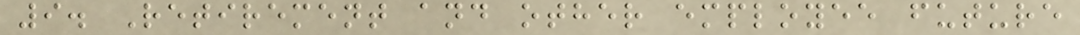9. Retirement and other employee future
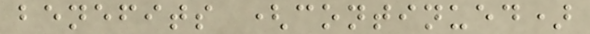benefits (continued)
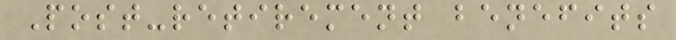Post-retirement benefits
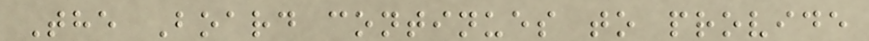The Board continues to provide
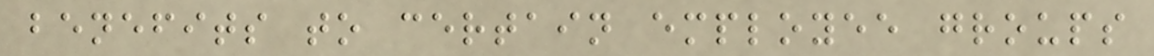benefits to certain employee groups
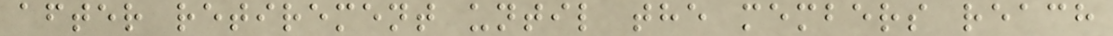after retirement until the members reach
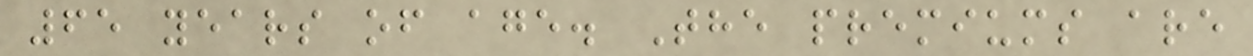65 years of age. The premiums are
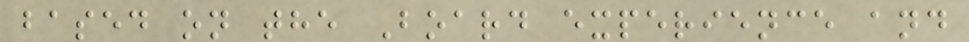based on the Board experience and
